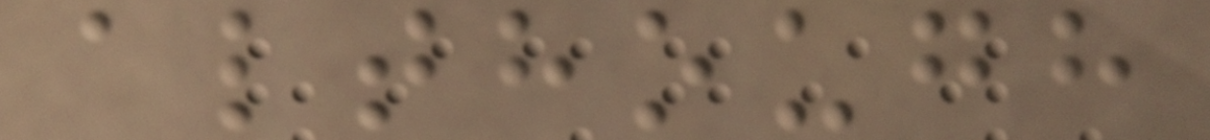although
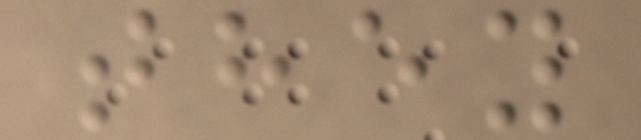they
